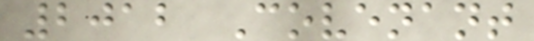2012 Covenant
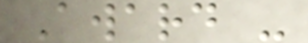Award -
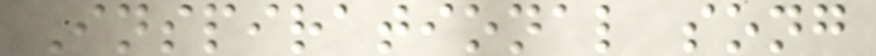Inspirational song
